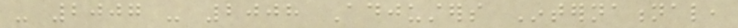- 2007 - 2008 Adjusters International,
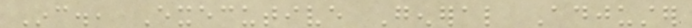Inc., Executive General Adjuster
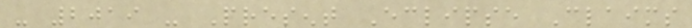- 2019 - Present Eclipse Claims
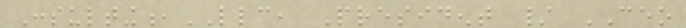Consulting,LLC, President / CEO
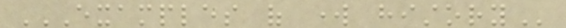EXAMPLES OF WORK HISTORY
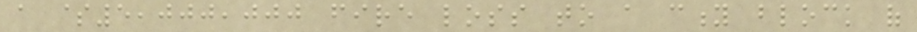a $5,000,000 fire loss to a city block of
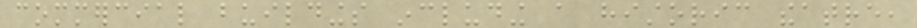commercial buildings including a historic theatre,
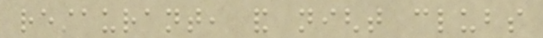restaurant, and night clubs
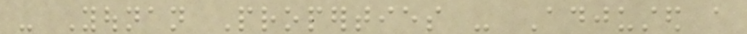- Younan Properties - Adjusted a
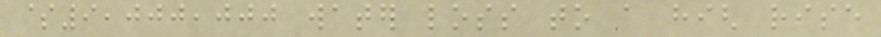$9,000,000 water loss to a high rise
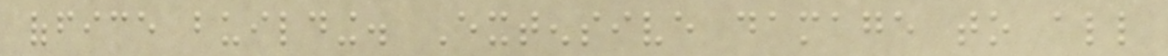office building. Extensive damage to all
